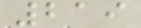219
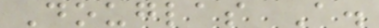Douglas A.
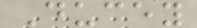Ducey
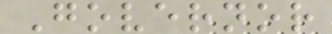Governor
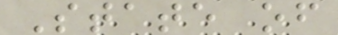State of
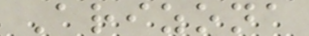Arizona
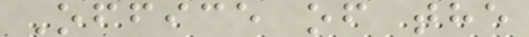Office of the
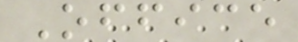Office
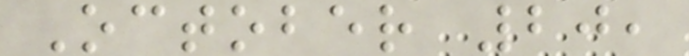October 20,
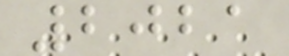2021
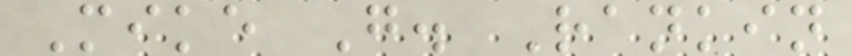Mike G. Rankin
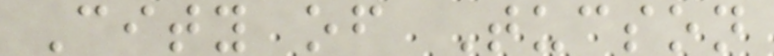City of Tucson
